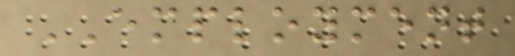EMPLOYMENT
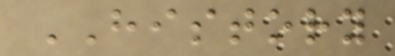HISTORY
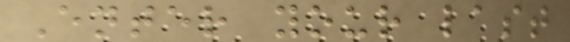Enter your last
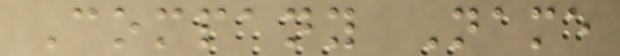Company Name
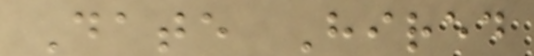Date Hired
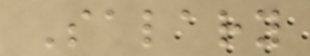Salary
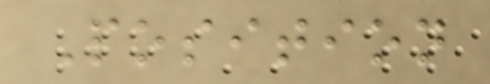Position
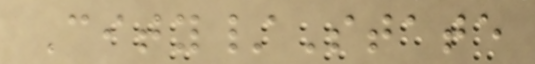City/State
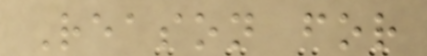Reason for
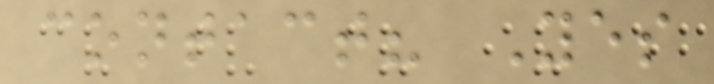contact? Yes
